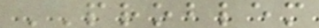PROBLEM
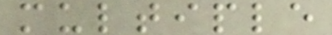multiple
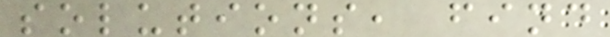solutions, find
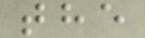the
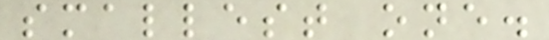smallest one.
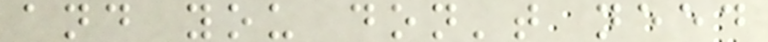and you don't need
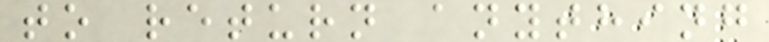to return anything
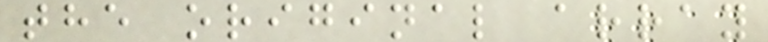the original array
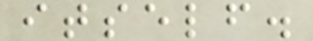itself.
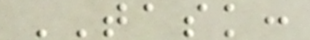TASK:
